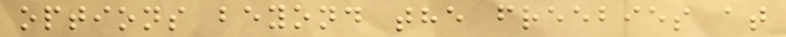options beyond the freebies at
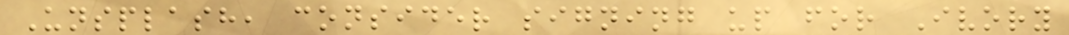Unsplash, consider signing up for Ivory
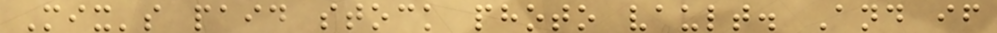Mix's paid stock photo vault. And if
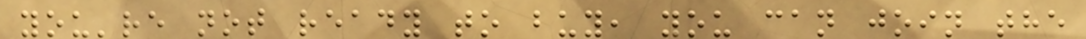you're not ready to buy, you can join the
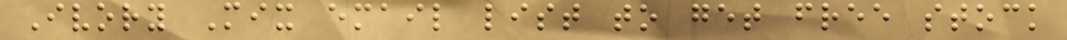Ivory Mix email list to get free stock
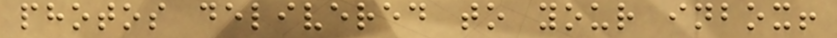photos delivered to your inbox!
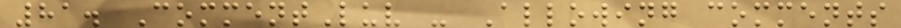81. CommentLuv - Allowing comments
